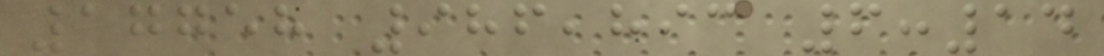17758 986,893 6:14
